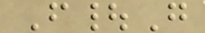F|G
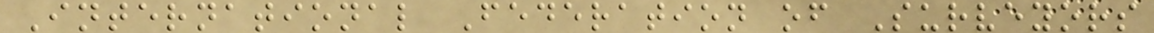International Federation of Surveyors
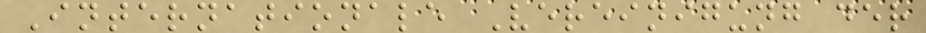Internationale Vereinigung der
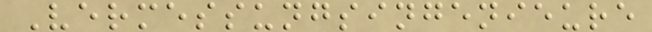Vermessungsingenieure
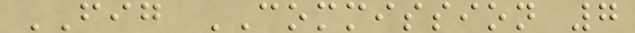FIG COMMISSION 7
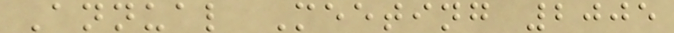Annual Meeting 2005
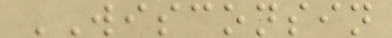WISCONSIN
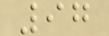97
